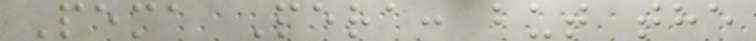Pema Pera: but the
